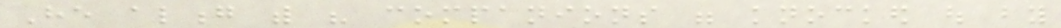He along with his companions were knocked out by
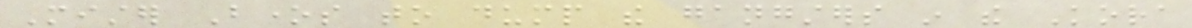Mister Bones to dump the gangsters in the Kora
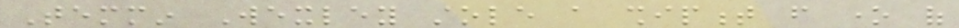Temmin Wexley stole a shipment from one of
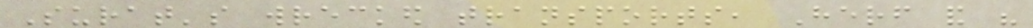Surat's wrecked transports, Herf and his
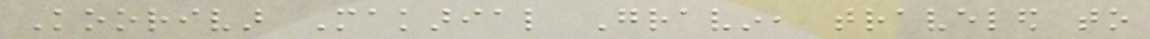Koorivar Makarial Gravin, traveled to
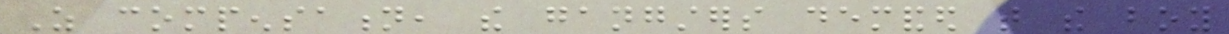As compensation, the gangsters demanded that the boy
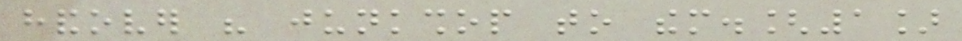handover his junkshop to them.[1]
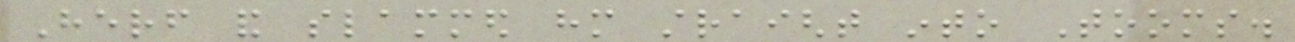Herf and slammed him straight into Tooms.
